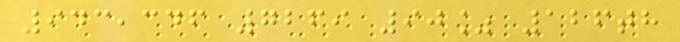943,346 7269 90% 126th
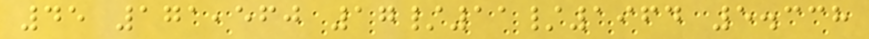45 171,560 17/11/1964 5.338
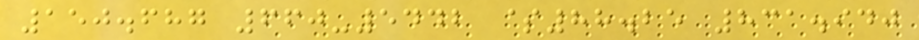150.687 660-5442 $88.25 831.940
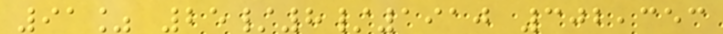91% 25/8/1910 302,353
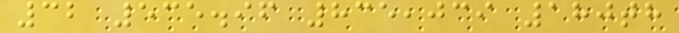32 535.96 835,039 180th
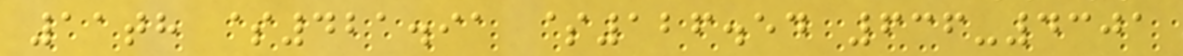11th $421.91 $126.54 636-4301
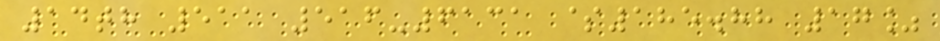14th 511 516-6131 $185.88 17%
